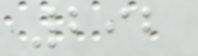292
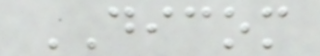DICOM
